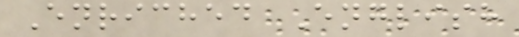Enriched English
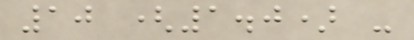10 (1.0) -
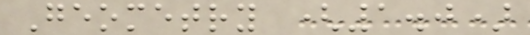Geometry (1.0)
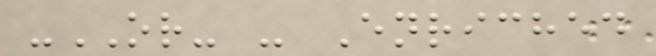-OR- - Enriched
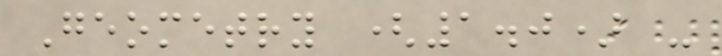Geometry (1.0) -
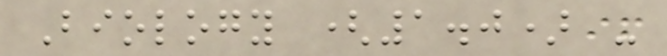Biology (1.0) -
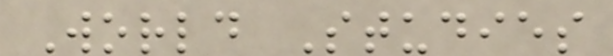World Studies
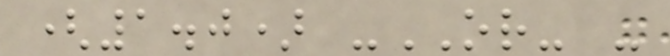(1.0) -OR- -
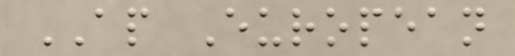AP European
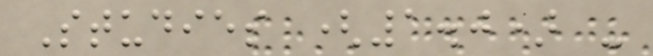Studies (1.0) -
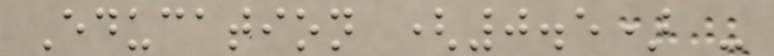Education (0.5) -
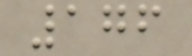176
